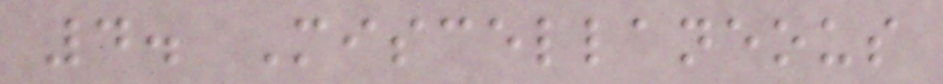4. Miscellaneous
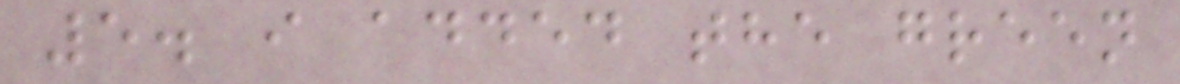5. i added the green
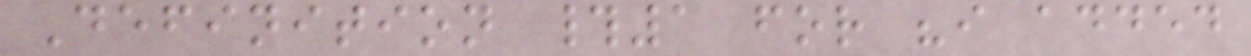Definition #1 for "i added
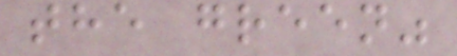the green"
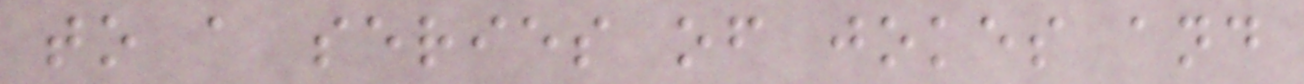to a series of jokes and
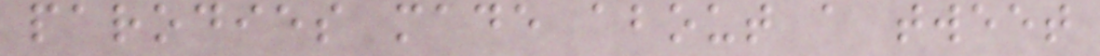parodies made about a tweet
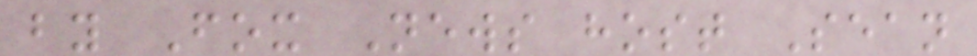by Fox News host Sean
